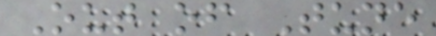Out of Tune
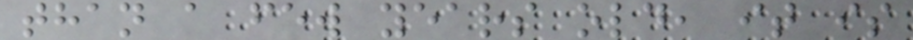than a few years old, it is
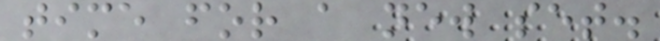time for a new set.
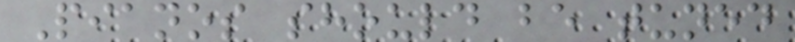Pianos should be tuned
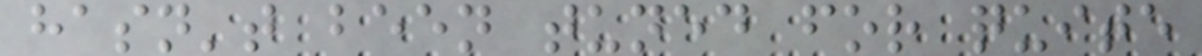hasn't been tuned for quite
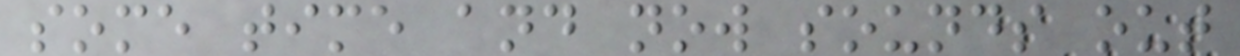some time and now sounds out
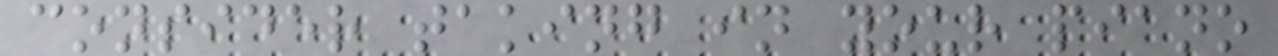consider taking in your piano
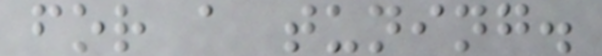for a tuning.
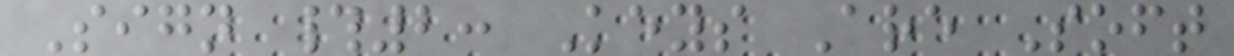Sign #2: Keys Are Soft
